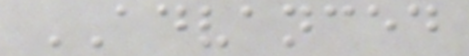ADVANCED
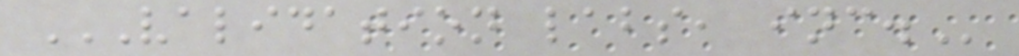VALIDATION LABS, INC.
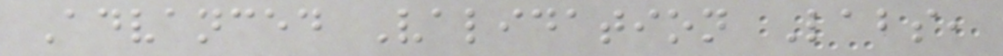Advanced Validation Labs,
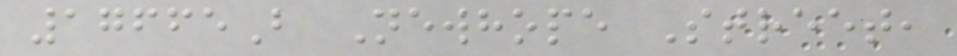17665B Newhope Street,
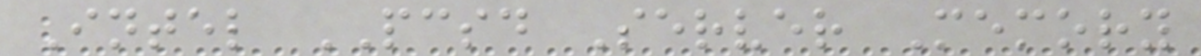Intel PCSD Server Memory
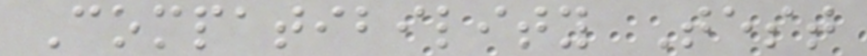Compatibility Test
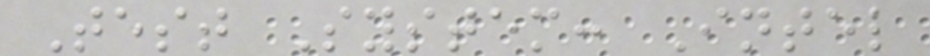Test System: Intel
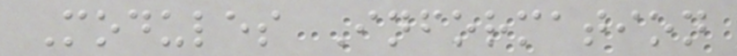Modules Information
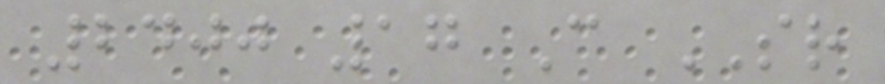2400 17 C SR
